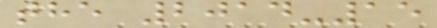the 2014-15
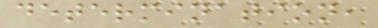determination,
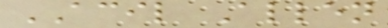ACIL Allen
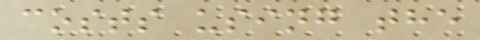costs using the
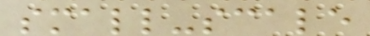small-scale
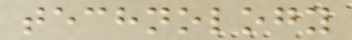technology
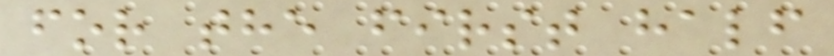for the first half
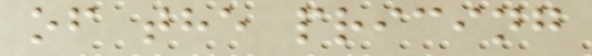of the pricing
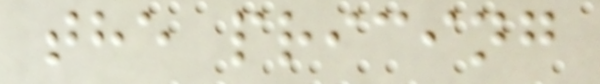the pricing
